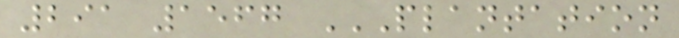291 1567 PLANTATION
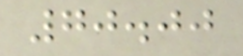70.00
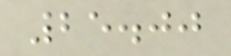25.00
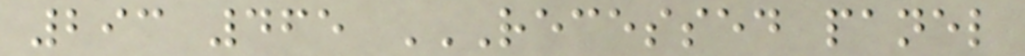293 465 RECESSED PANEL
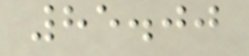85.00
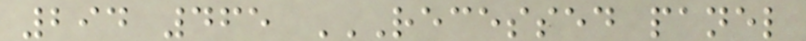294 465 RECESSED PANEL
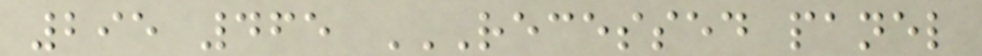295 465 RECESSED PANEL
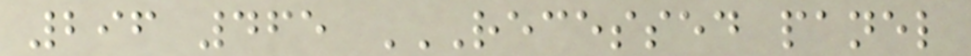296 465 RECESSED PANEL
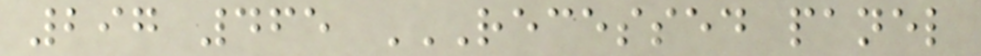297 465 RECESSED PANEL
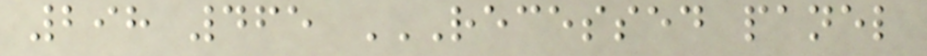298 465 RECESSED PANEL
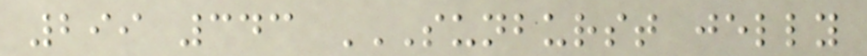299 343 SUNBURST JELLY
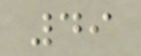49
